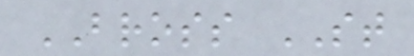BROSS ST
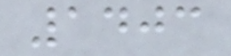1403
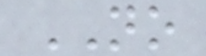NO
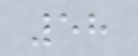58
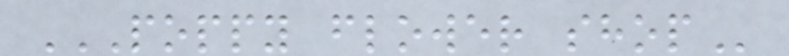POPPY FLOWER SHOP
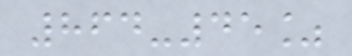864-45%
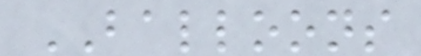BALLOONS
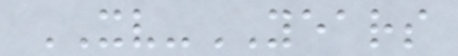XV-YEARS
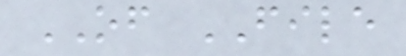OF FILE
